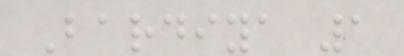Bardiya 1
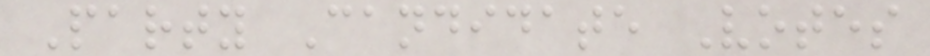Party Candidate Votes
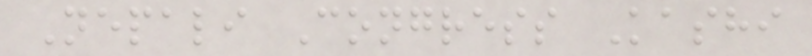Nepali Congress Kashi
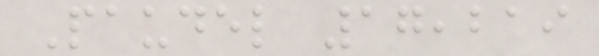Paudel 17,219
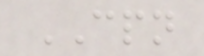CPN
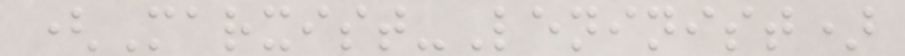(Marxist-Leninist)
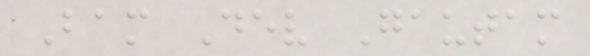Bam Dev Gautam
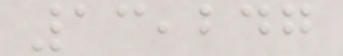13,247
